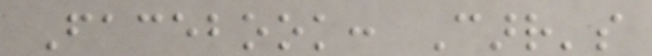Facebook: Carr's
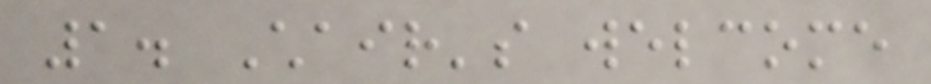1. Chair's welcome
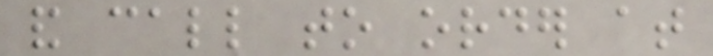and call to order at
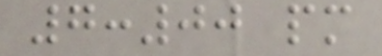7:00 pm
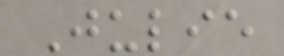Julie
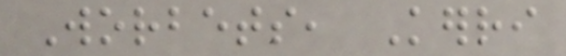Worbets, Kerri
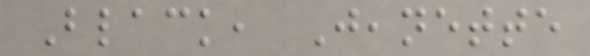Black, Jeanette
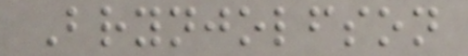Brynjolfson
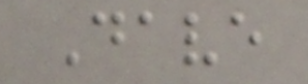Dave
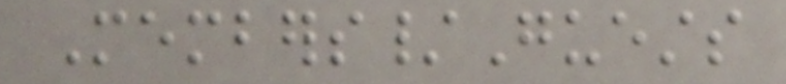Members/Guests
